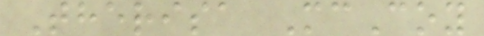Therisa McCoy
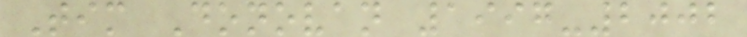Tim Donovan 1997-2002
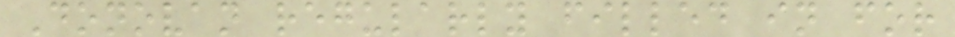Donovan regularly filled in for
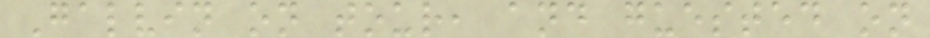Galvin on tour, and guested on
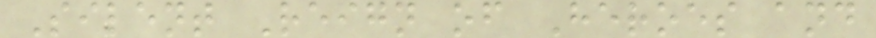Silent Reign of Heroes and
